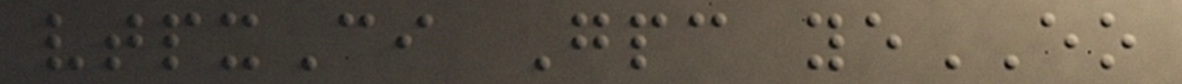vtpxCi Gpc yeEO
